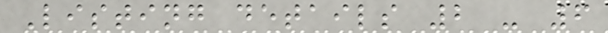Listing details 2 - 6
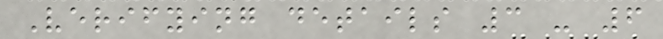Verifying details 3 - 6
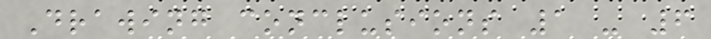Drawing conclusions 1 - 6
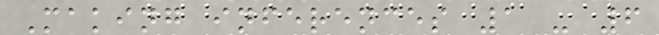Making inferences 1 - 6
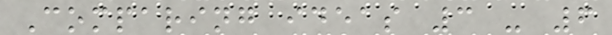Comparing ideas 3 - 6
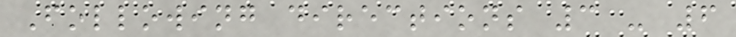Following directions 3 - 6
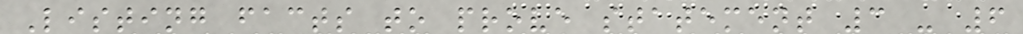Listing facts to prove statement 3 - 6
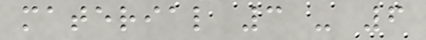material 3 - 6
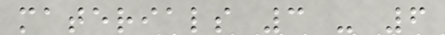materials 3 - 6
